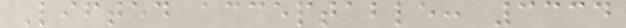Lifted acceptable: 3334
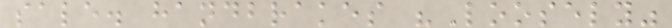sale. handbrakes "Loosely"
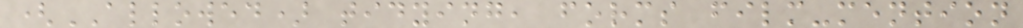(ALLOWED) tidying, forms film-mention
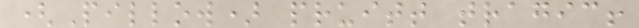(Pillow) pruitt tragic!
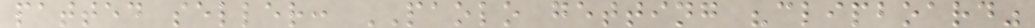patted seller: PAOLO getting "clipboard"
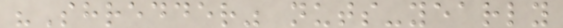"Shredder" nuts-yearly
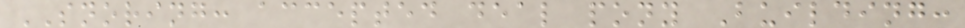SNORING: accepted deal pony Building:
